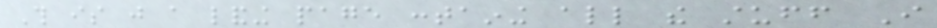This is just a landing page containing all the stuff I
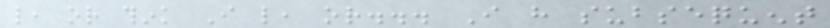like, or think I like, or... I have subsequent
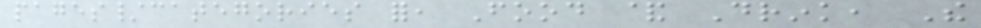pages/categories for, Food & Drink, The
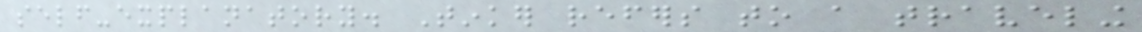self-explanatory. Tinker refers to a traveling
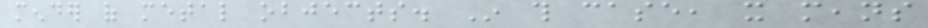mender of metal objects. In this case, it means
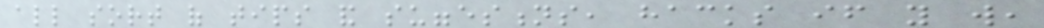all sort of tips and suggestions, hacks if you will,
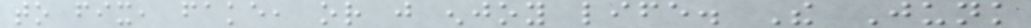to fix, fake, or just enjoy life. The Junk
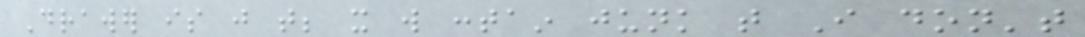Drawer is just that; it will contain junk that I don't
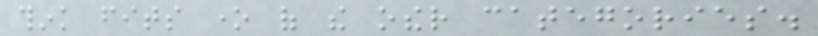think fits one of the other categories.
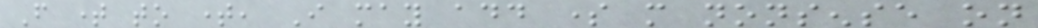From time to time, I may add some more nonsense on
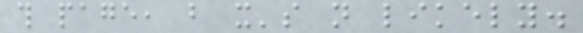this page, but it's not likely.
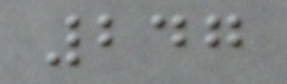247
